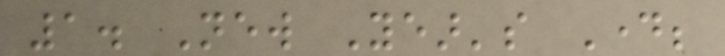1. New Year's Day;
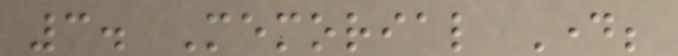3. Memorial Day;
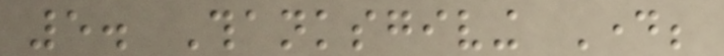5. Thanksgiving Day;
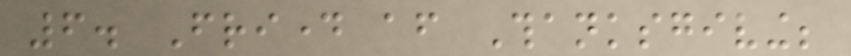6. Friday after Thanksgiving;
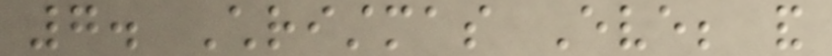7. Christmas Eve; and
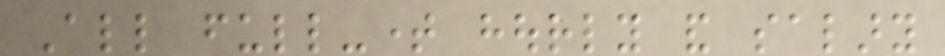All full-time hourly and salary
